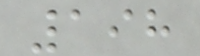198
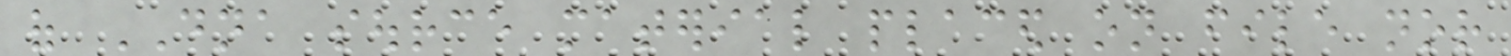of DNA source material placed on file nor
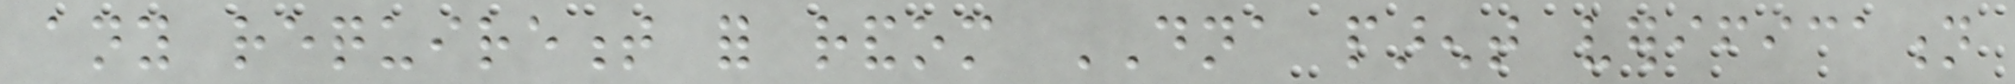any requirement for random DNA parent verification
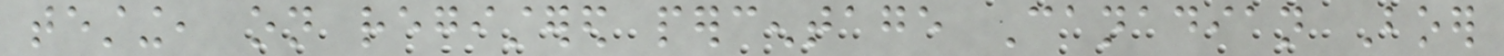testing, on registered percentage Canadian Boer
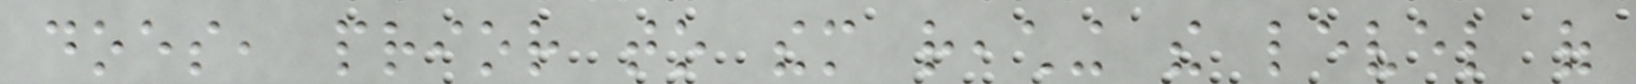does, prior to them reaching the level of
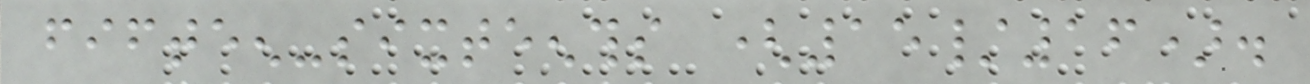fifteen-sixteenths (15/16).
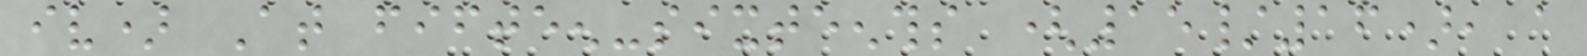iv) At fifteen-sixteenths (15/16), a
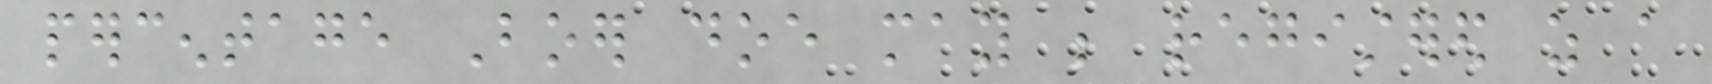percentage Boer doe may be registered as a
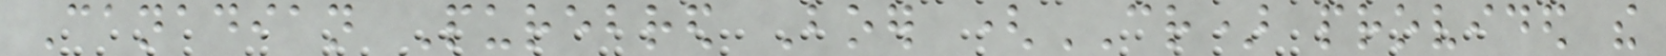Canadian Purebred Boer (CR) provided the
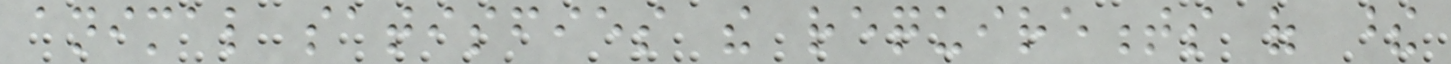animal satisfies the requirements of these
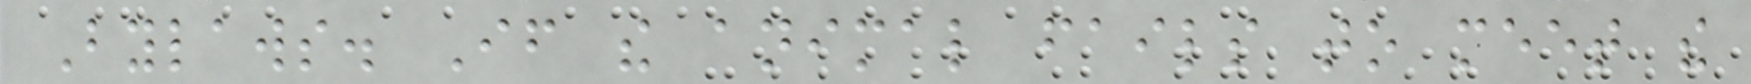Bylaws. If the animal fails to meet the
